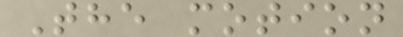The motion
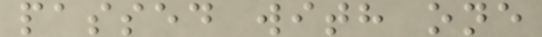passed with one
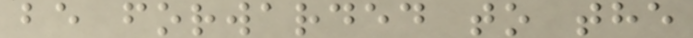be forwarded to the
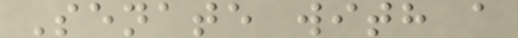Senate with a
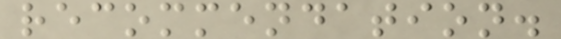recommendation.
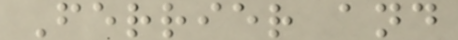Ferrier and
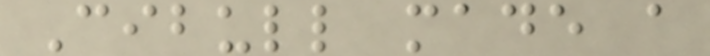Cibull made a
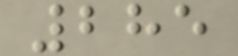285
